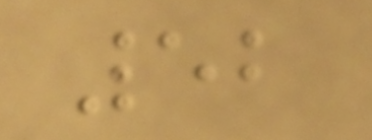52
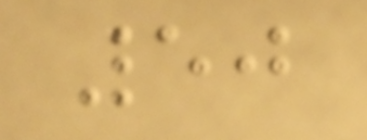50
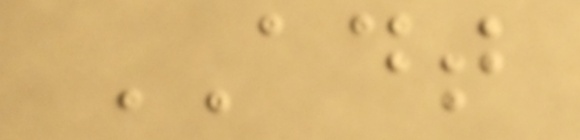ADT
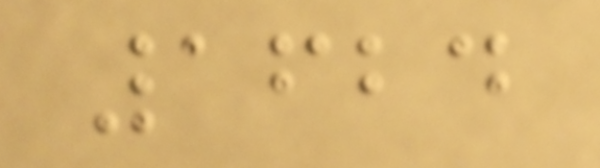1624
